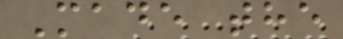Made the
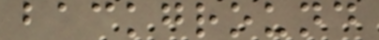background
